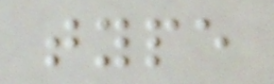type
